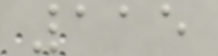115
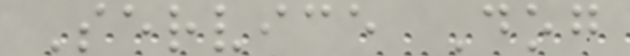Service Dog
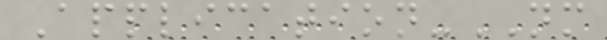Application-NM
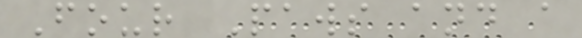Four Paws and a
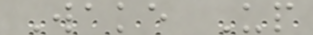Wake Up
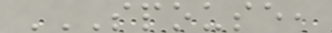SPOUSE,
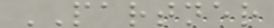PARTNER
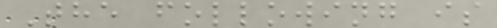The following is
